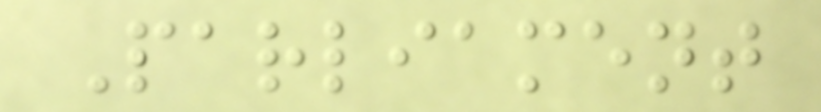Parliament
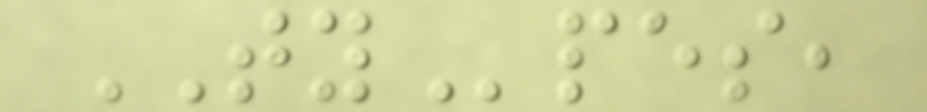TYpes,
